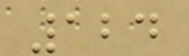124
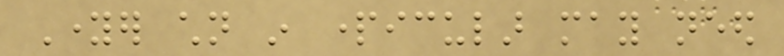Younger children in particular may need
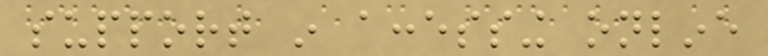support in accessing online
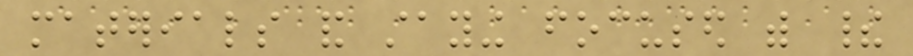materials and staying focused with their
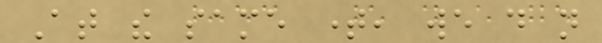At the same time, we do not
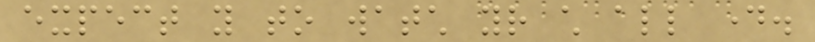expect you to watch your child all day.
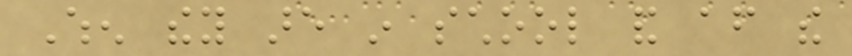When they are in school and after the
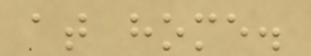at home.
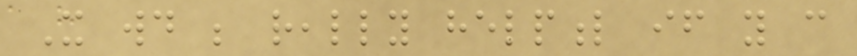It would be really helpful if you can
